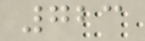723
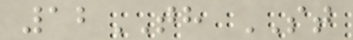12TH ST
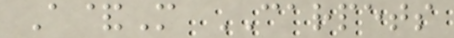A&M CARPETS
